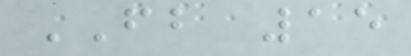FB 15
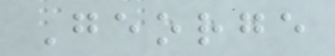George
